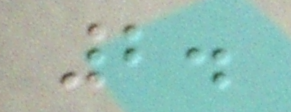2.
